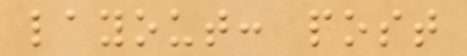layout: post
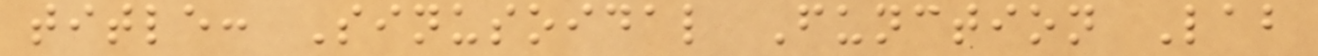title: Sinusoidal Function Lab
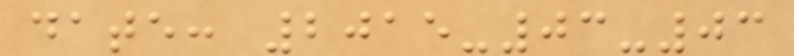date: 2015-03-03
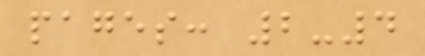pages: 2-4
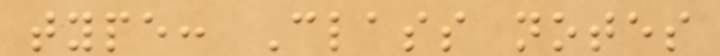type: Class notes
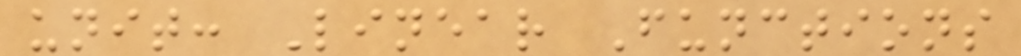unit: Linear Functions
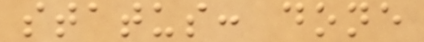status: done
